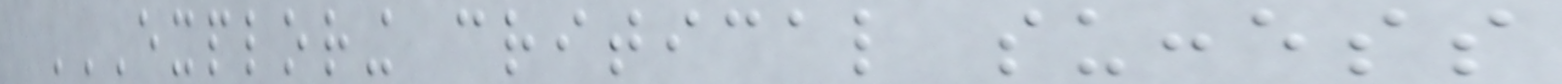EXPLORING CRITICAL SUCCESS
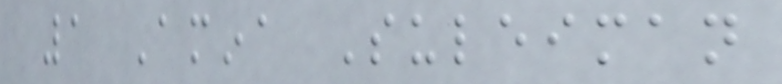1 Amina Suleiman
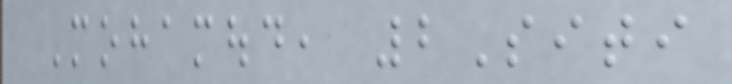Mohamoud, 2Siti
